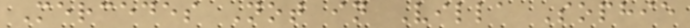Mercedes Not in Villa Sophie
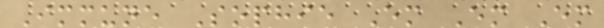Immune Sophie Em Em Em
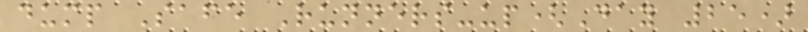dump Safe Runners-up(Day 25)
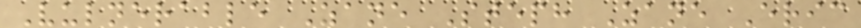Vulnerable Zane Steph Zane Eric
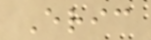Eric
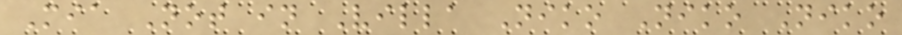Mia Not in Villa Niko Niko Niko
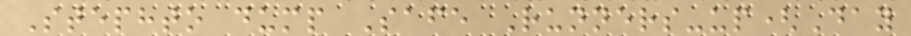Stephto dump Safe Runners-up(Day
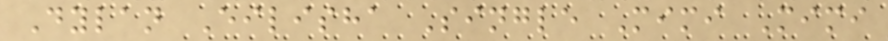Dylan Eilisha Single Mimi Mimi
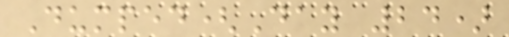Dumped(Day 24)
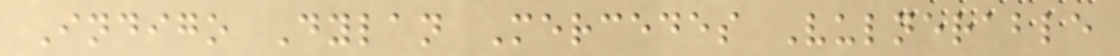Indigo Dylan Mercedes Vulnerable
